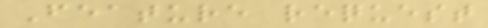Feature request
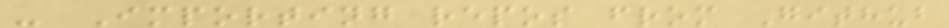- Importing repos from Github
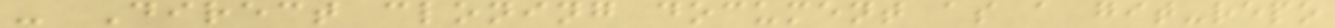- Direct cloning document as a git-repo
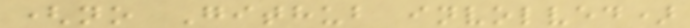(no Github involved)
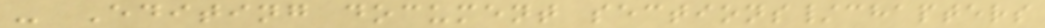- Editing document sections/chapters
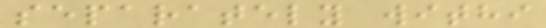separately withi
